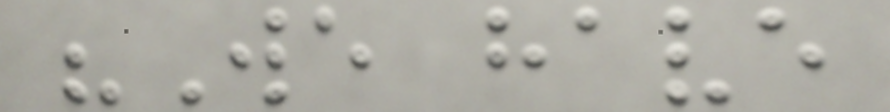"We have
